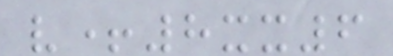v+8xx6
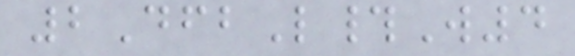2DfbL#W4
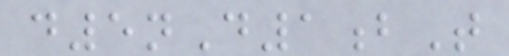d5nD1bT
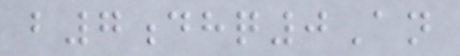b7dhq0An
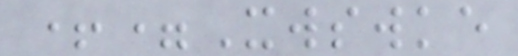+=Xwswke
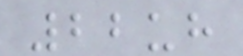22uh
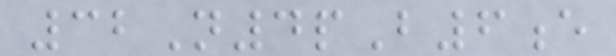32N4pB6e
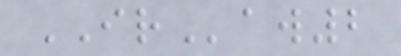IRaw2
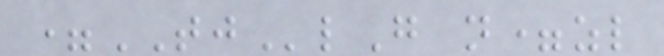=TJlG n=zl
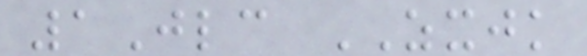1Jlc ZXJK
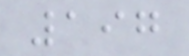197
